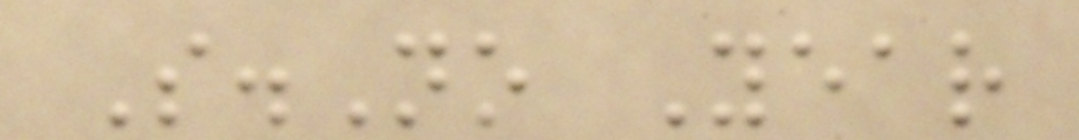S.No Year
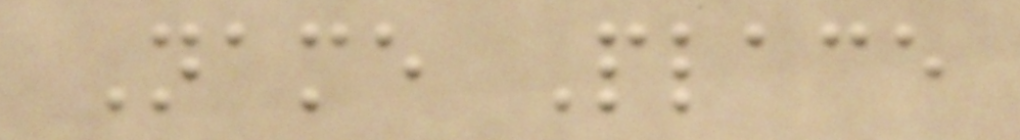Name Place
